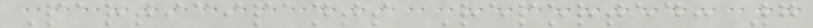Participants Reported: 7
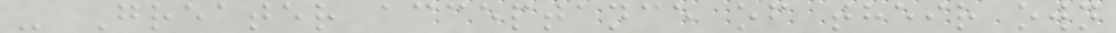- Greater acceptance of their own
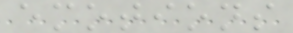emotions
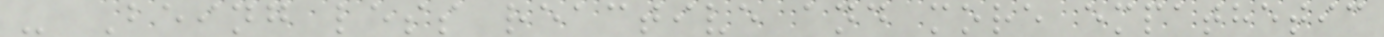- Being less reactive and more empathetic
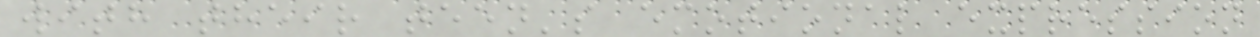with their teen's emotional expression
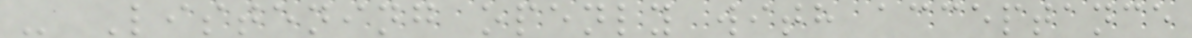- Listening openly with acceptance
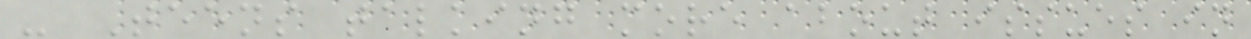- Teens talking more about issues in
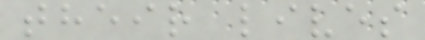their lives
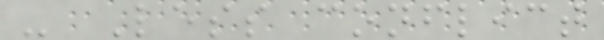- Less conflict
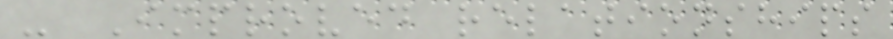- Improved relationships
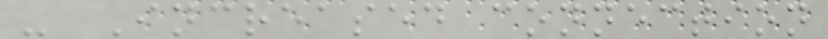- Increased connection
